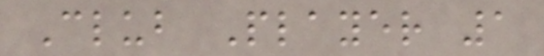Club Player 1
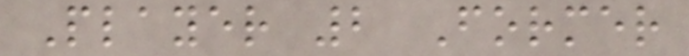Player 2 Former
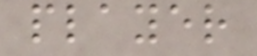player
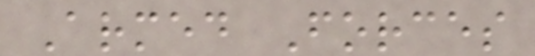Armed Forces
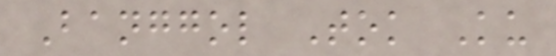Banggol Tok Ku
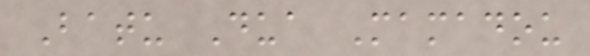Batu Dua Mamadou
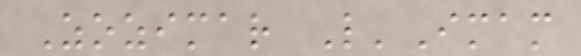Zozimar L'Imam
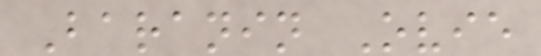Baranin Ovie
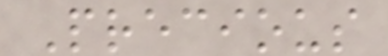Precious
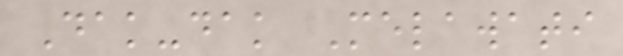Dak-dak Melawati
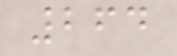264
